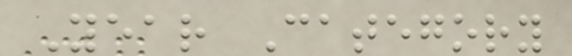Year Category
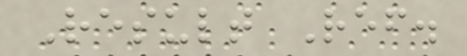Result Ref.
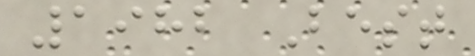1982 Best
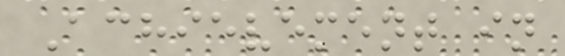Achievement in
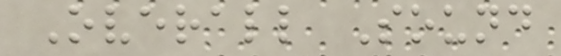Overall Sound
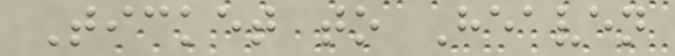Ticket to Heaven
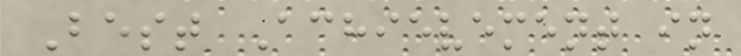Best Achievement in
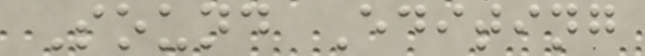Sound Editing
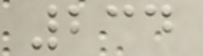234
